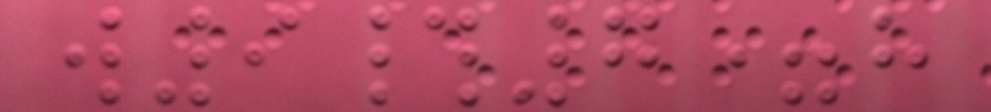w9#7=h
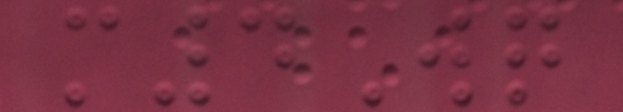m4Wq
